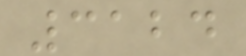3124
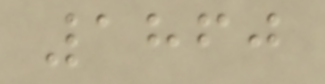1860
